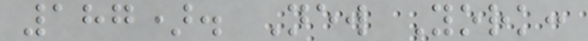187). New York:
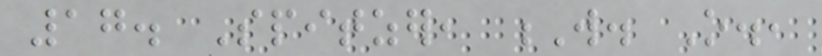17. Spitzer, W. O.,
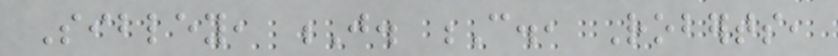Sibley, J. C., Roberts,
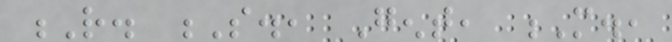R. S., Gent, M.,
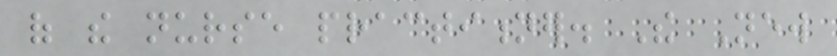of the nurse practitioner. The New
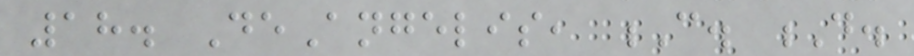18. DeAngelis, C. D.
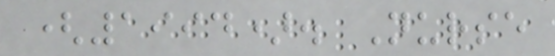(1994). Nurse
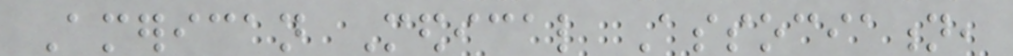American Medical Association,
